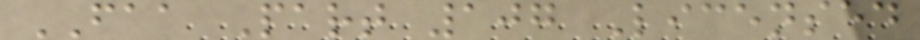FAA Part 107 Licensed
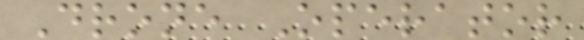Drone Operator
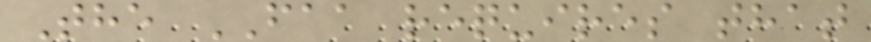The FAA requires that
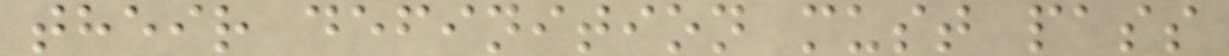their definition must pass
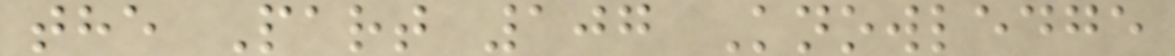the Part 107 Knowledge
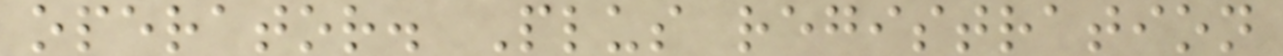operator. Plus registration
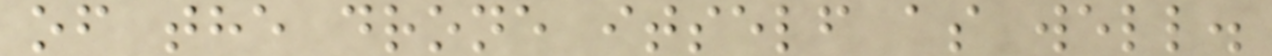of the drone itself as well.
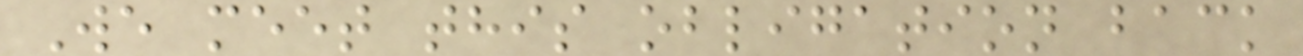We meet this obligation back
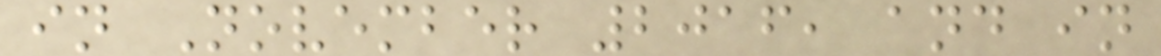in November 2016, and in
